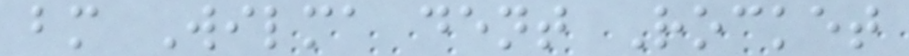bm Wilma dent Rocket
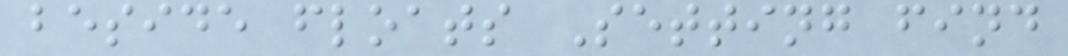beside floats Setting find
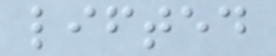lifted
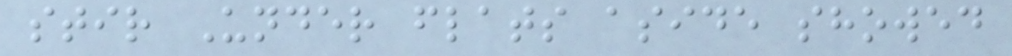stir Under flats aside showed
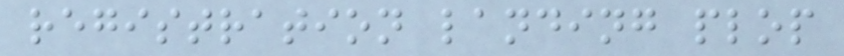registration landing plop
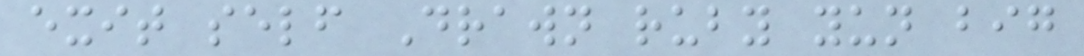exit self Drawn ruby yun big
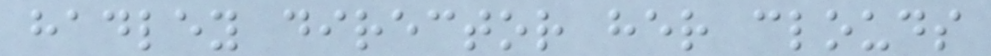hadley director her clouds
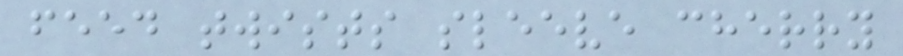feed twists sleeve cherry
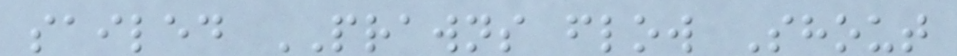sailed PRAWNS flow Shout
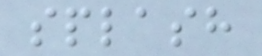splash
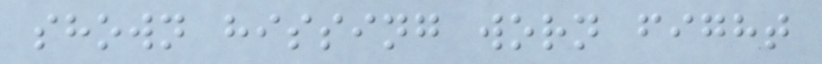shown hissing worn fight
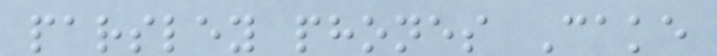parsley phones Cake
